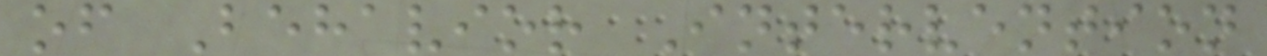of Behavior Intervention
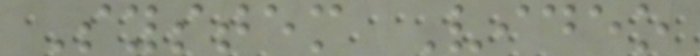System Video
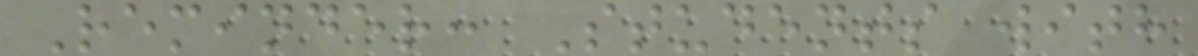Reminder: Students with
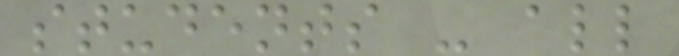students - all
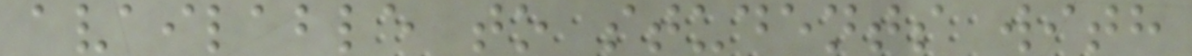available to students with
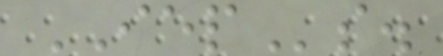IEPs.
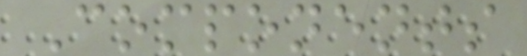Components
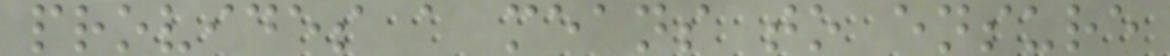provides a means to ensure
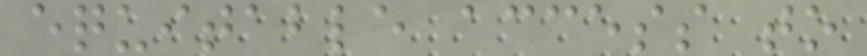equitable access to
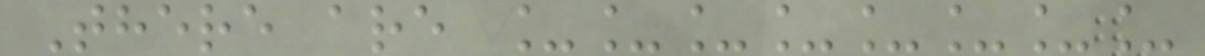There are ________
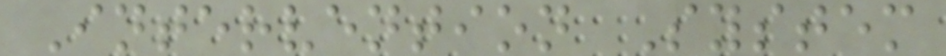Intervention System
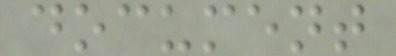document
